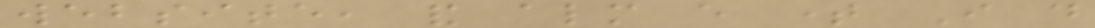website, and almost every time I do
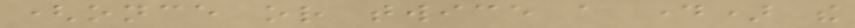(once or twice a day) the
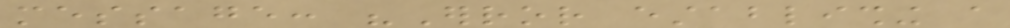message: "Error establishing a
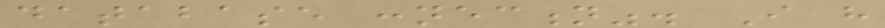database connection". I have
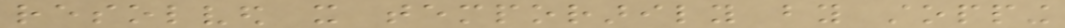resolved it temporarily by stopping
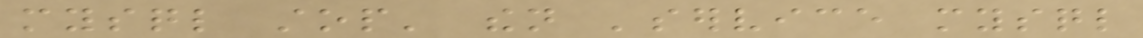mysql stop' then 'service mysql
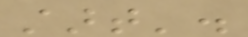start'.
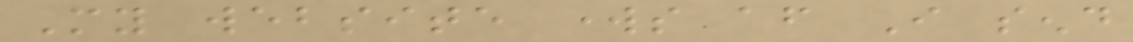My website works after I send
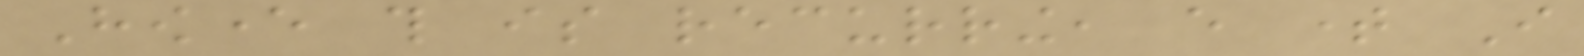However this is recurring, every time I
